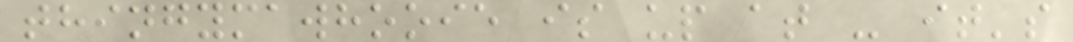thingymawhooie is up at - it's
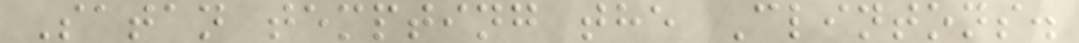Satan tempting the Clintons.
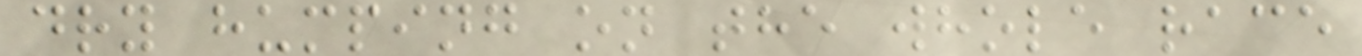dry humping on the whole race
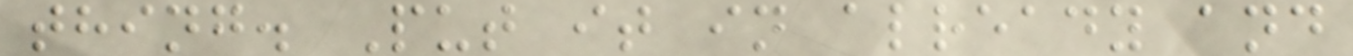thing. Put it in already and
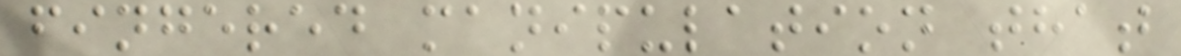fingered manipulation that
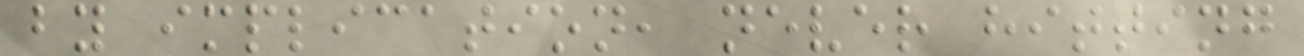by implication, never hitting
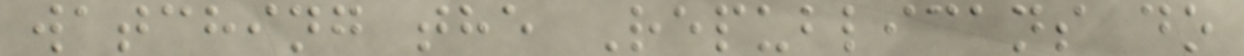watching the Republicans do
